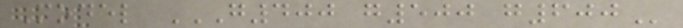Model G400 G500 G600
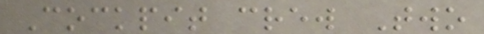Cockpit crew Two
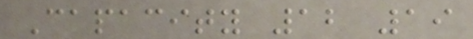Capacity 12 19
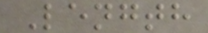Length
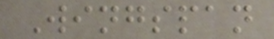Wingspan
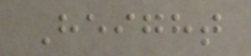Height
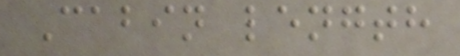Cabin length
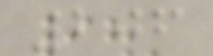206
